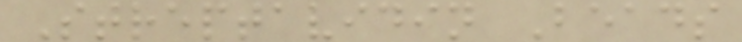Streptavidin Beads
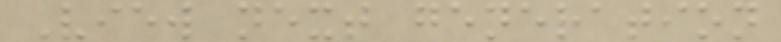View next generation
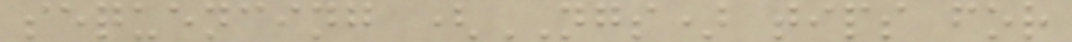sequencing (NGS) tips for
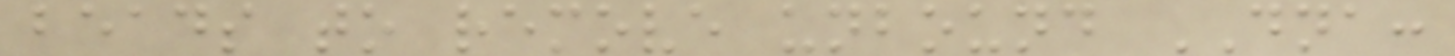beads to remove unbound DNA:
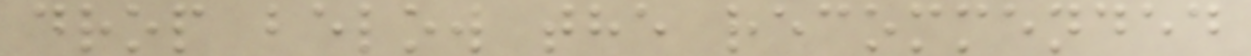drop below the recommended
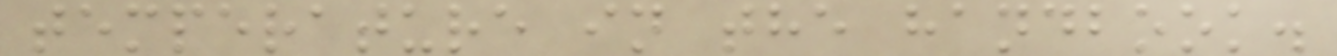temperature in the handbook.
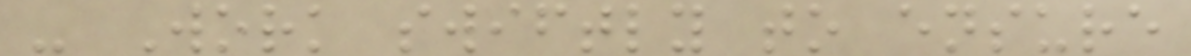- Work swiftly to ensure
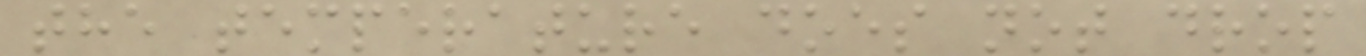the temperature does not drop
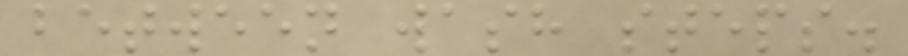between wash steps.
